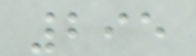295
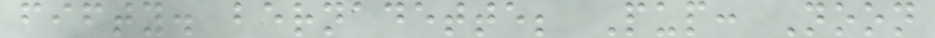fifty. bernadette; Pup: Noon
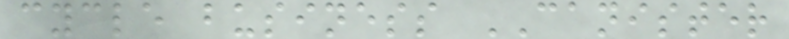cycle business CANISTER
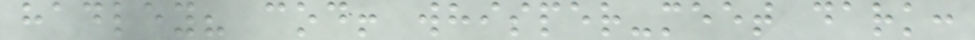hadley? cod! whisper-meet dark:
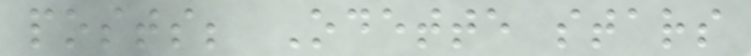posts; Odette stars
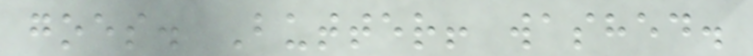goes. Butter! washed.
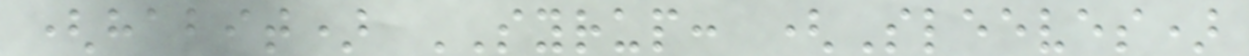(habit) SYRUP: (Sleeves)
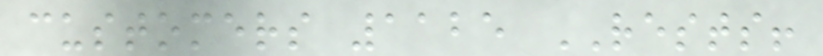customers 1125 RESTS!
